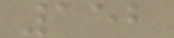152
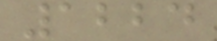1224
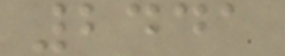2441
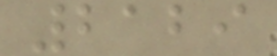2129
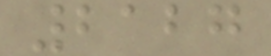2127
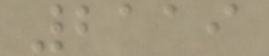2119
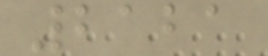2121
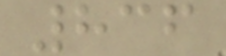836
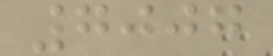7007
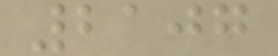2107
